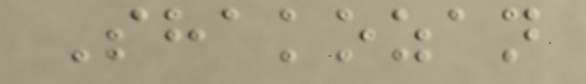Shakozan
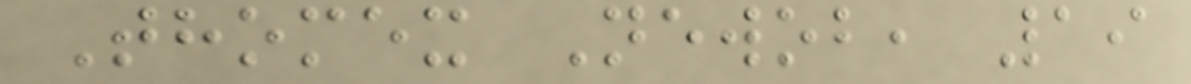Thomex Newob, 19
